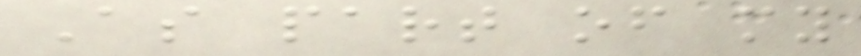As part of my
